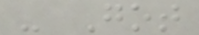- Got
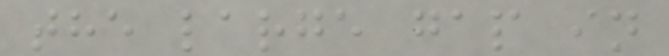the large gap in
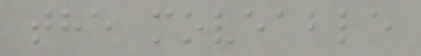the moveable
